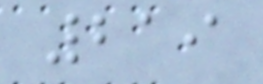219
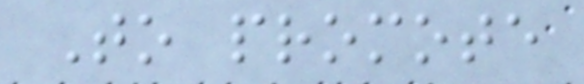To promote
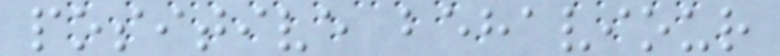positive behaviour
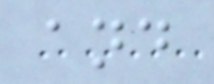and
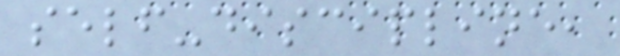self-discipline,
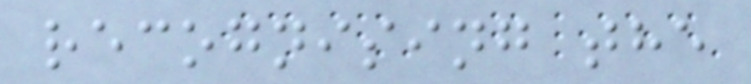recognising the
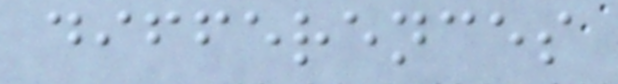differences
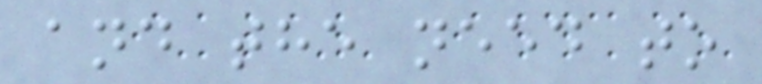and the need to
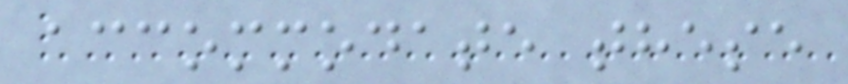accommodate these
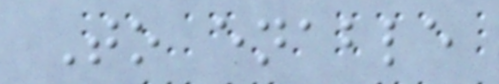To enable
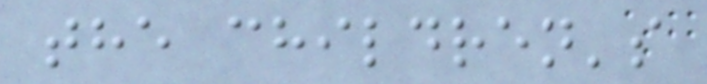the children's
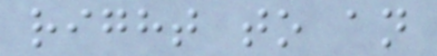right to an
